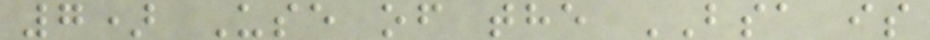7) Use of the BSA is
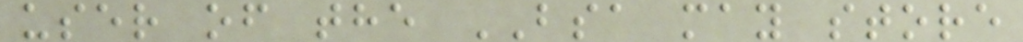user of the BSA may store
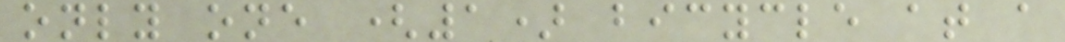only one (1) bicycle at a
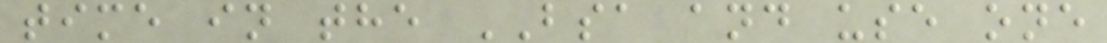time in the BSA and use one
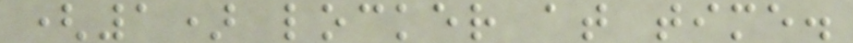(1) locker at time.
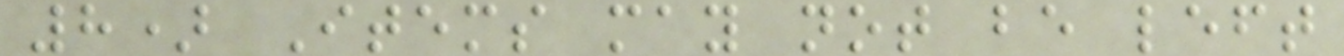8) Items may not be left
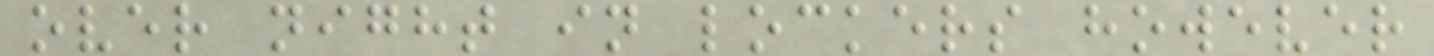over night in lockers however
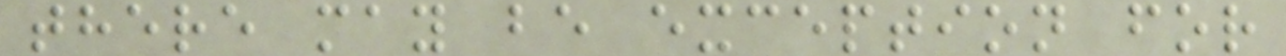there may be exception for
